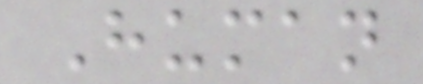Human
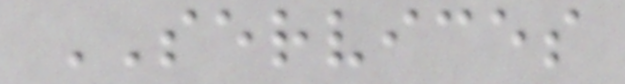SERVICES
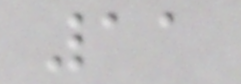11
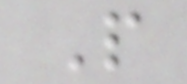P
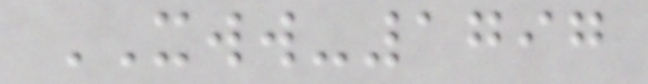XWW-1797
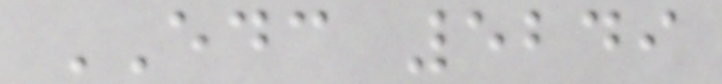EDC 5249
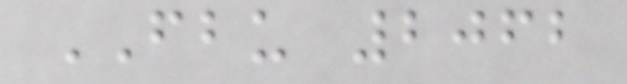FBU 2062
